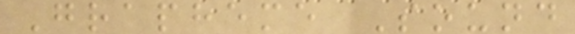Grapheme Sound
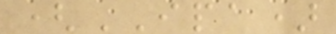(IPA)
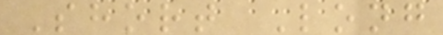Short Long
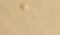a
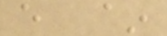e ~
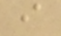i
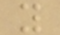y
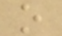o
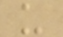u
